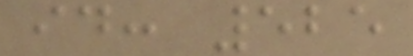id: 525
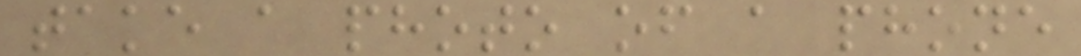take a photo of a phone
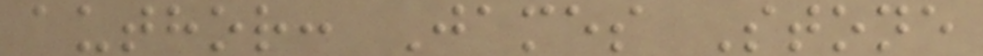author: James Stone
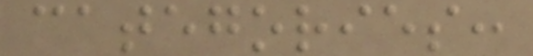categories:
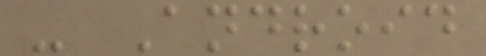- Android
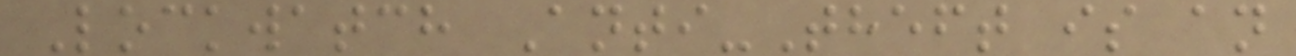Lockwatch Anti-Theft is an
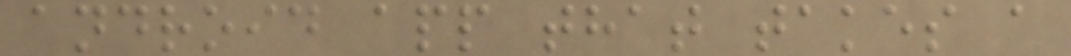android app that takes a
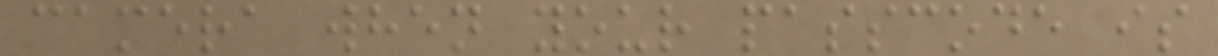camera when your passcode is
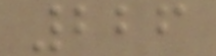226
